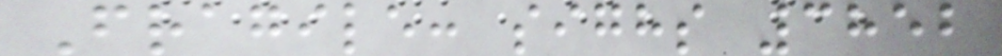Fragile: sighs 3852
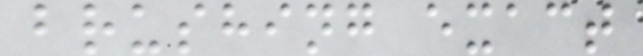brushing exact
